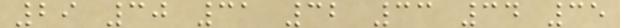29 30 31 32 33 34 35
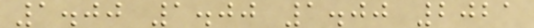1.00 1.00 1.00 2021
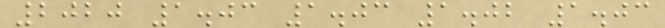2020 1.03 1.03 1.02 1.03
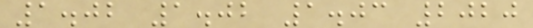1.02 1.02 1.03 2020
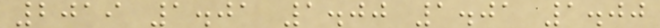2019 1.01 1.00 1.01 1.00
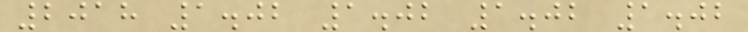2018 1.02 1.02 1.02 1.02
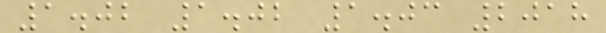1.02 1.02 1.03 2018
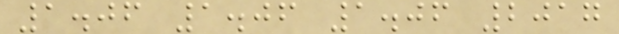1.06 1.06 1.06 2017
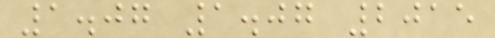1.07 1.07 2015
